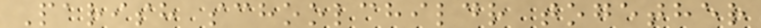Parish schoolchildr together
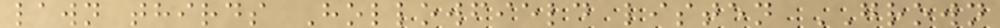lawn thirds Hollowfield listen GROWN
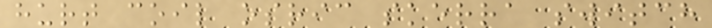hurt coil osric skerra switch
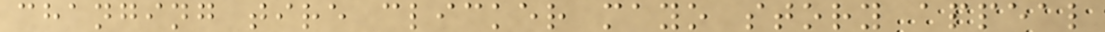changing tire clicker mayo story appeal
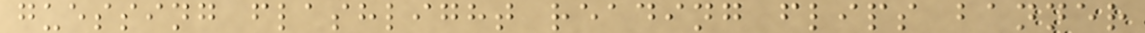guessing flashlight reading flips banner
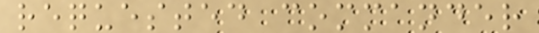requested commander
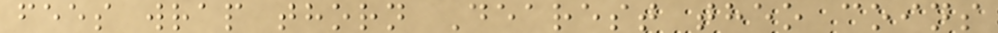fees wrap thorn Dearest theo coins
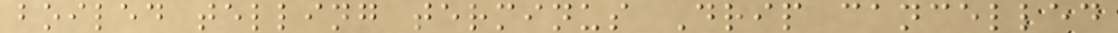boiled telling terminus Drip cancelled
